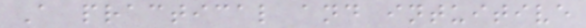A practical and intuitive
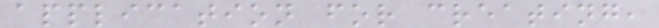application for creating,
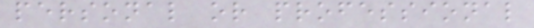personal or professional
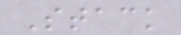Stack
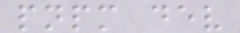pnpm dev
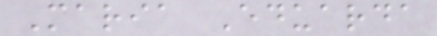Maria Eduarda
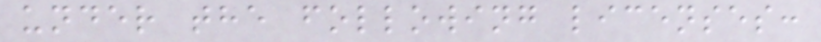under the following licenses:
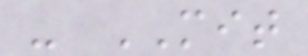- MIT
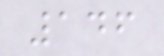146
